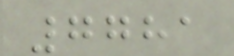7781
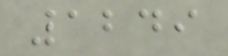1249
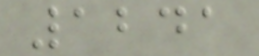1241
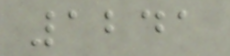1241
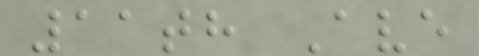11th Ave
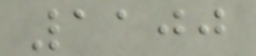1100
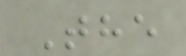The
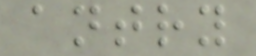antry
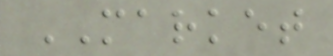MARKET
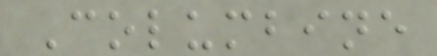Columbine
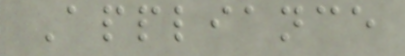Appliance
